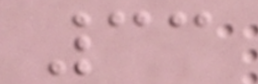33
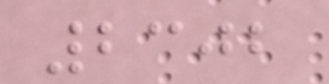2302
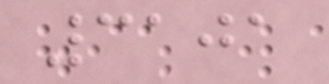3101
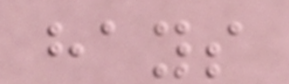hays
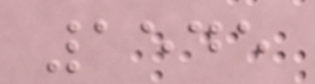1545
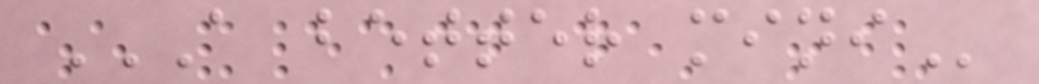A BETTER MINI
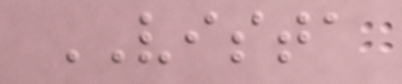VISTA
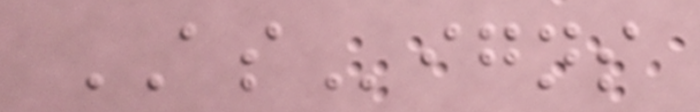ASigns
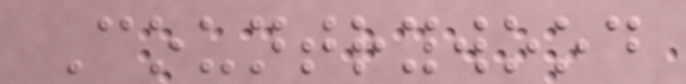Countrywood
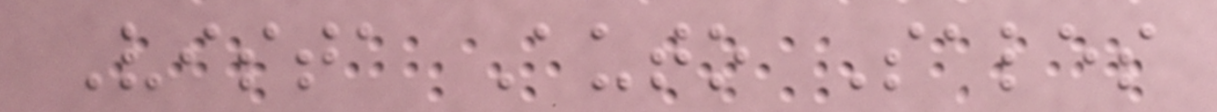Vista Auto Sales
